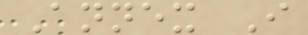Annex I
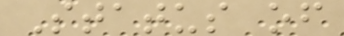Status of
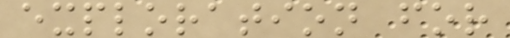exploration for
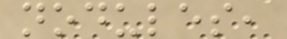nodules,
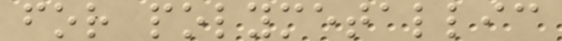for polymetallic
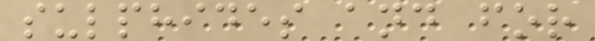sulphides and for
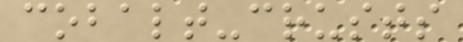cobalt-crusts
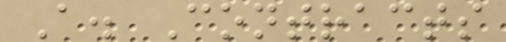A. Contracts
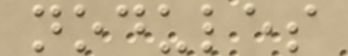nodules
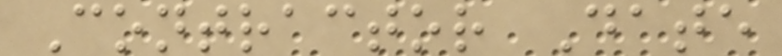Contractor Date
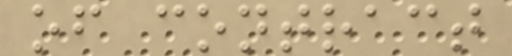of contract
